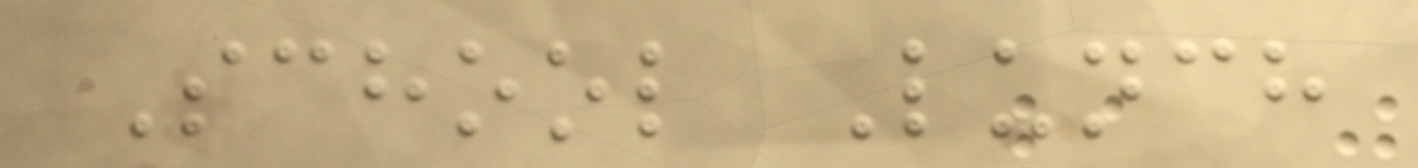School Lunch
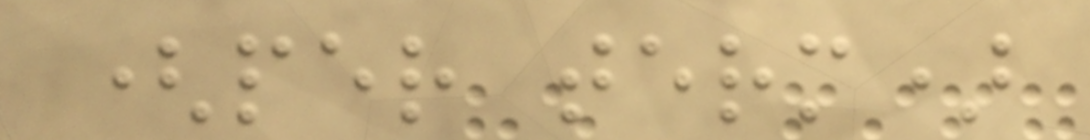(per term)
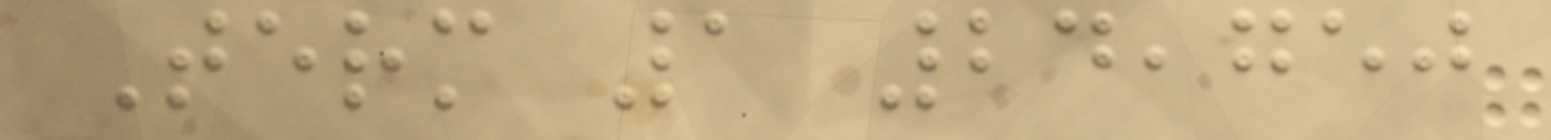Term 1 24,750
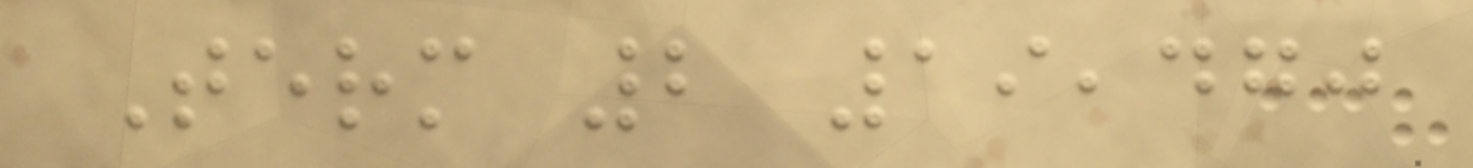Term 2 19,470
